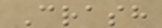Crash
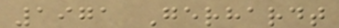1971 Gerhardt
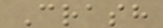Crash
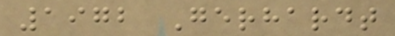1972 Gerhardt
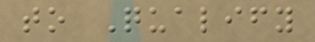to Qualify
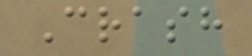Crash
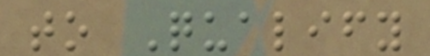to Qualify
